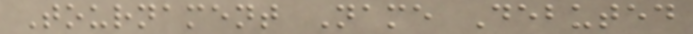Tournament Name Debuted
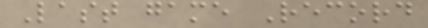Last game Record
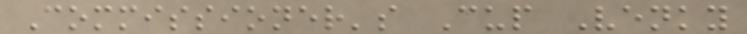Commissioner's Cup Venky
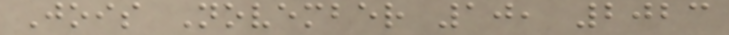Jois November 10, 2023
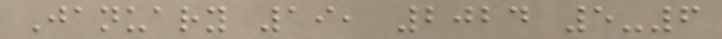January 19, 2024 5-6
